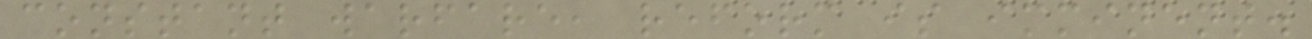constant warfare, reform is imminent.
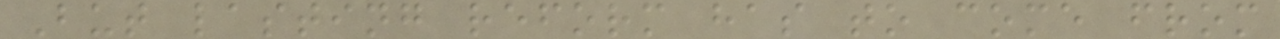But lasting reform has to come from
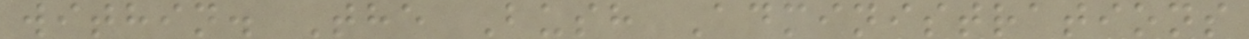within. The Bush Administrations
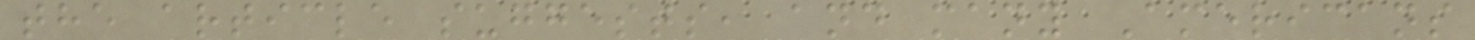the article suggests, and many Americans
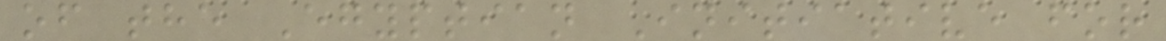of the Egyptian Initiative for
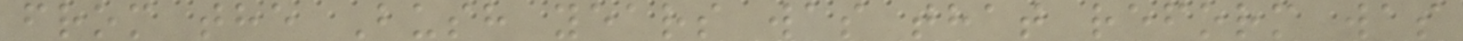from the Bush years was that reform was
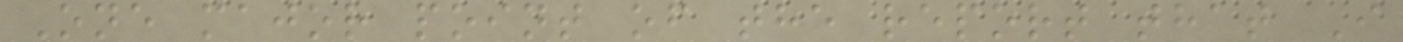One major point of the report that I
